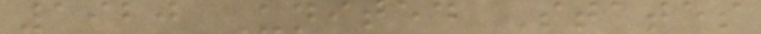1920 United States
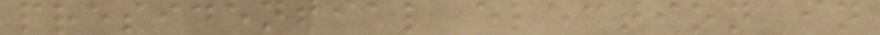presidential election in
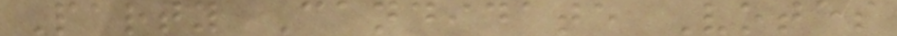Party Candidate Votes
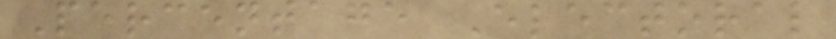Percentage Electoral
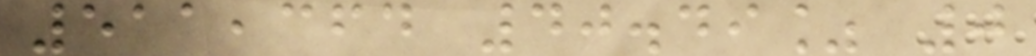511,364 40.49% 0
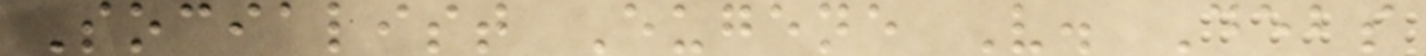Socialist Eugene V. Debs
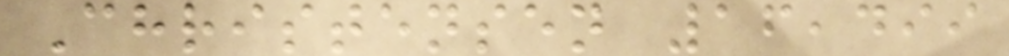Christensen 16,499
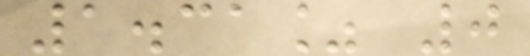1.31% 0
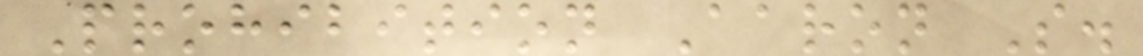Prohibition Aaron S.
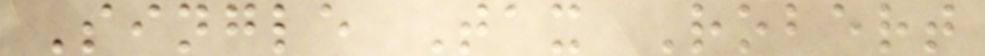Single Tax Robert
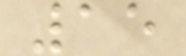15
